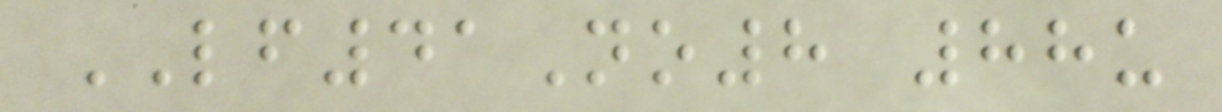LF41No8 88u
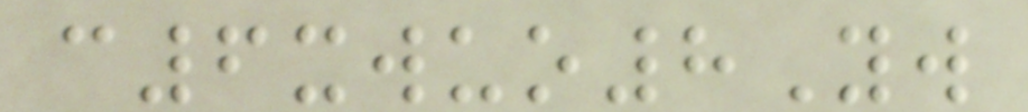c6xwuo8Yw
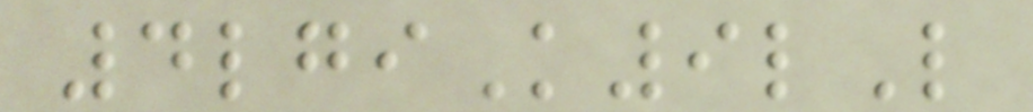4lgiK9lL
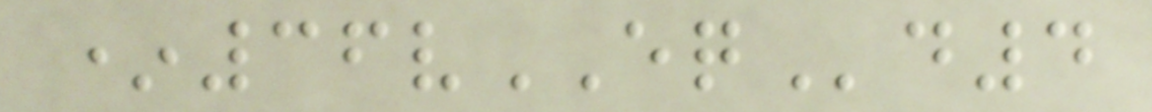*36vEQd4
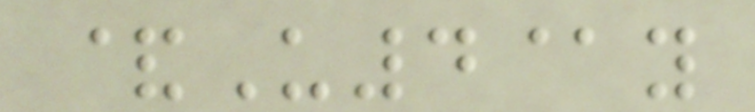&U4@y
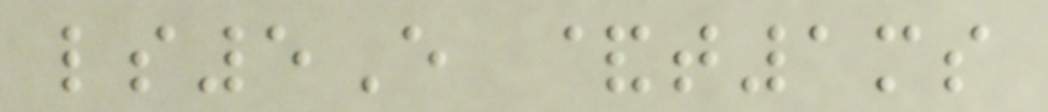ls5E &t1ms
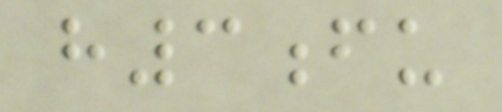h3fu
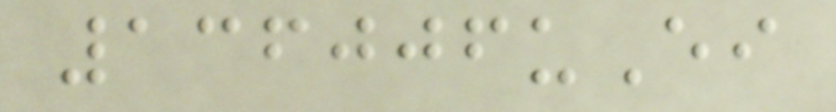136006uEi
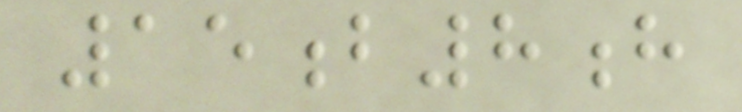15b8h
